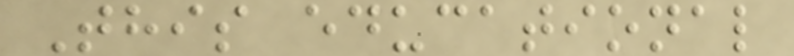This educational
